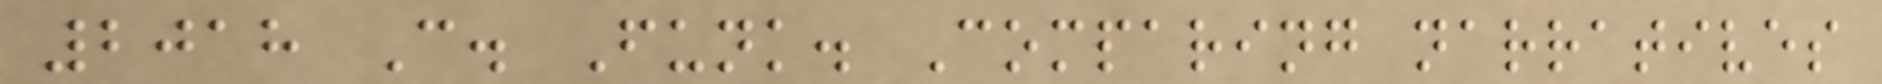2018 C. Funk. Comparing narratives
